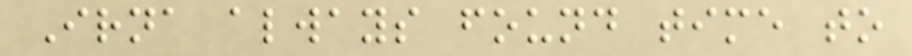Irna always found time to
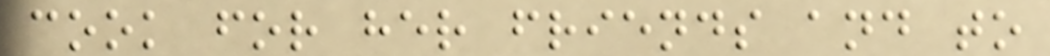cook for her friends and to
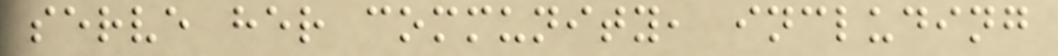serve her community, including
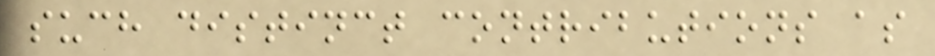such distinct contributions as
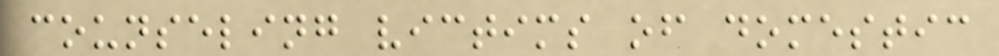counseling victims of domestic
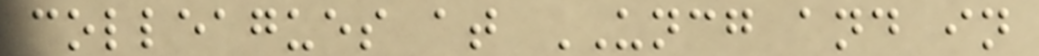colleagues at UNCG and in
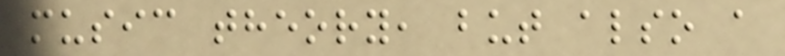music theory, but also a
